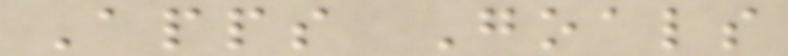Apps Goals
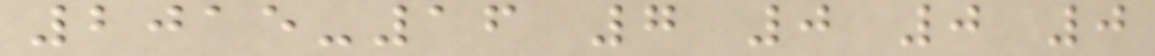2015-16 7 0 0 0
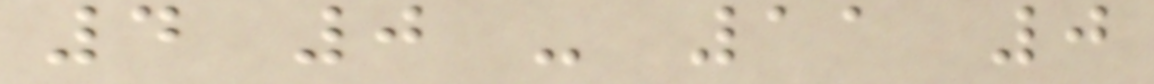4 0 - 11 0
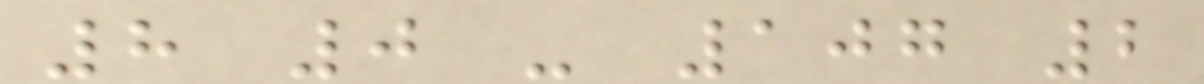8 0 - 107 2
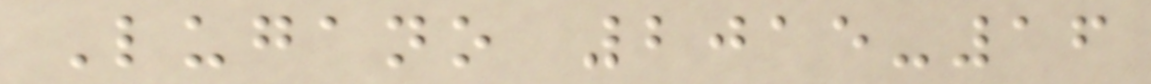Lugano 2015-16
